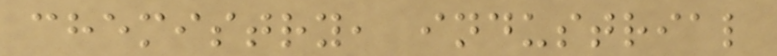chemistry, industrial
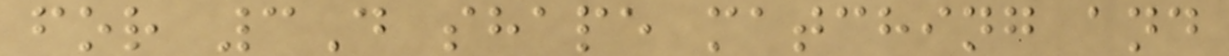for 3D shape matching and
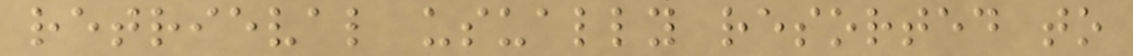retrieval usually resorted to
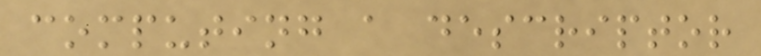computing a descriptor
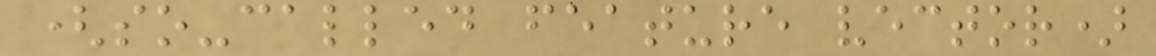(so-called feature vector)
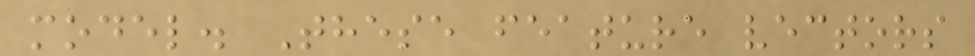model. These feature vectors
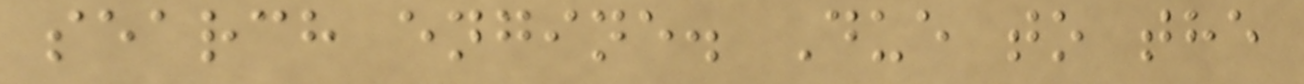search engine. Due to the
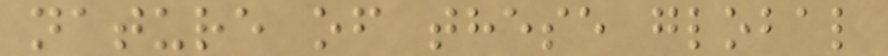nature of these global
